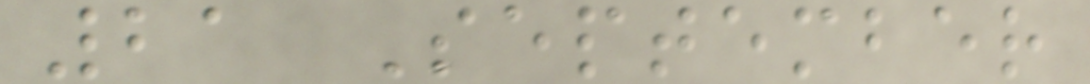21 September
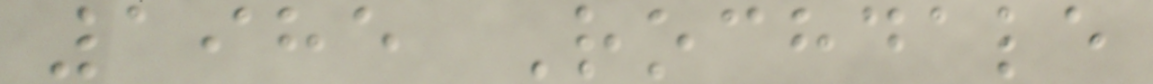1985 Rochdale
